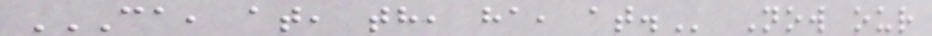CA, AT, TH, HA, AT. Now our
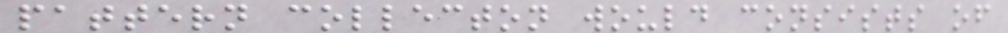pattern collecton would consists of
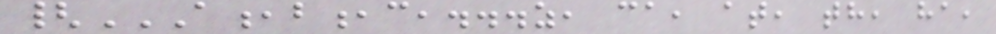{A,B,C,...Z, CA, AT, TH, HA,
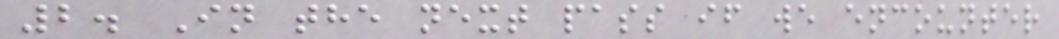2. In the next pass if we encounter
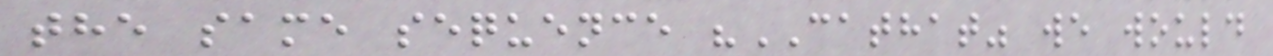the same sequence "CATHAT" we would
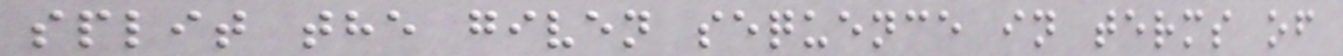split the given sequence in terms of
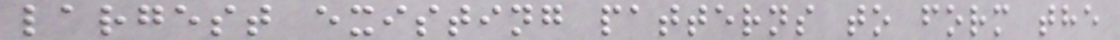largest existing patterns to form the
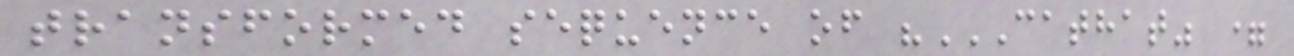transformed sequence of "CATHAT" =
